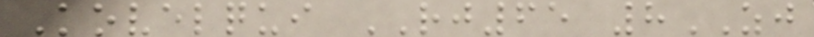Kovelqui RJ65 8ZJ
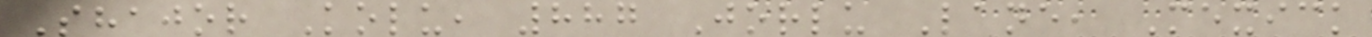Shajor Kolu, 887 Jorlu Lane, Mexick
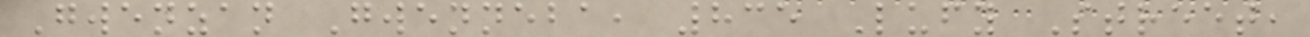Gwenzan Gwenneba, 835 Lufy Street,
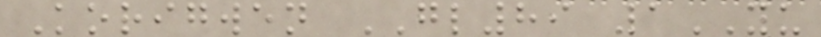Korigwen GL89 1YU
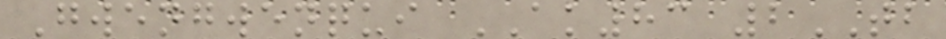Gwengwenqui AK83 2TB
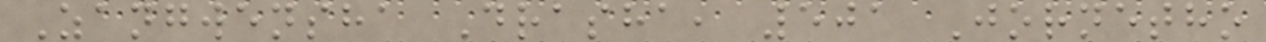Zangwensha Drasha, 501 Jornetho
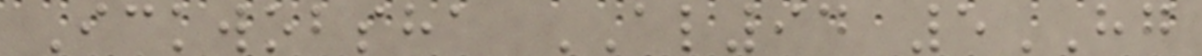Ickwobsha AL94 5HG
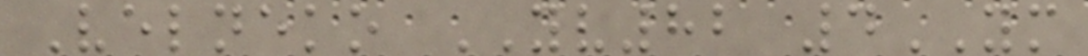Velneko YV82 4YM
